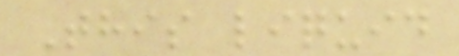This liquid
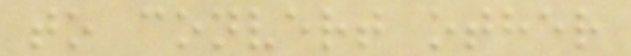to convert other
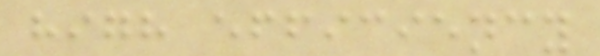high efficiency
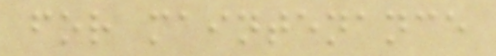for maintenance
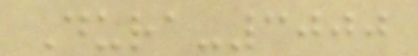Dura-3000
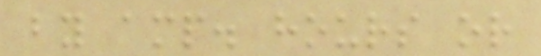by amp. hours or
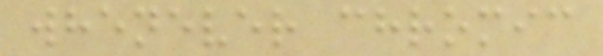whenever chromic
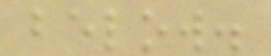below.
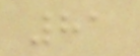81
